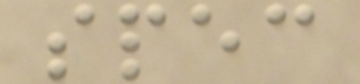spec
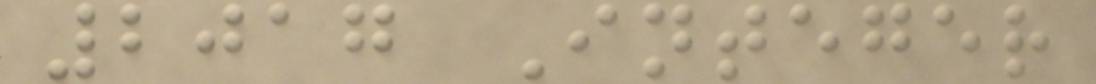2017 Integer
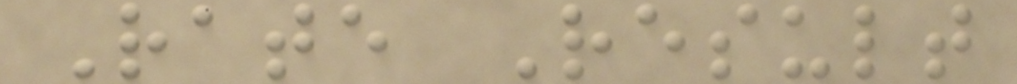Rate Result
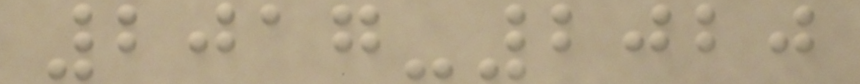2017-2020
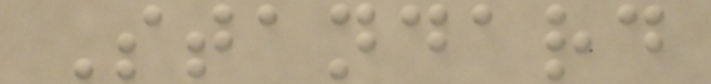Standard
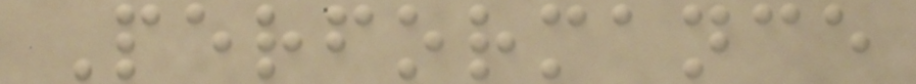Performance
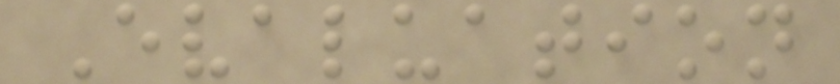Evaluation
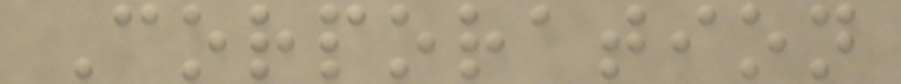Corporation
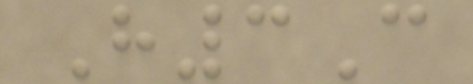H3C
